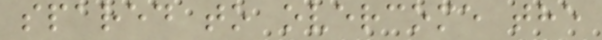spared to overcome the
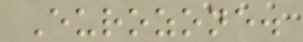Eurozone.
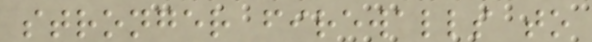stronger firewalls to
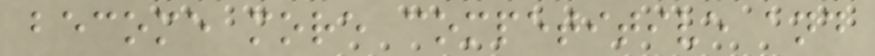become more competitive and
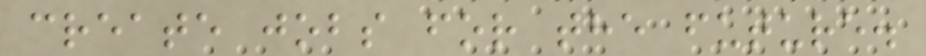create jobs for the future.
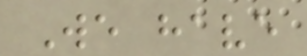We have
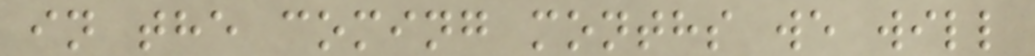in the coming months we will
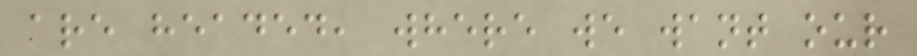are headed, where we want our
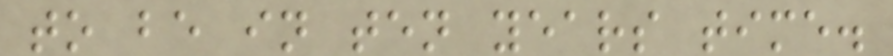to be in ten years time.
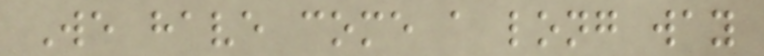We have come a long way
